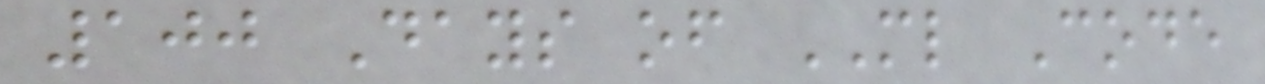100 Days of ML Code
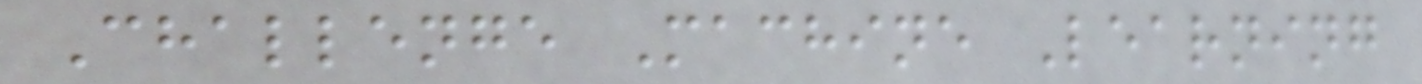Challenge Machine Learning
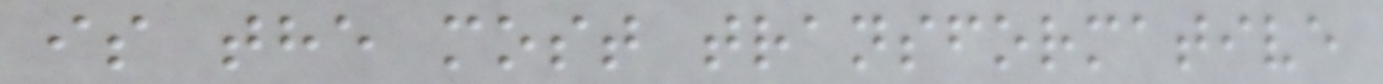is the most transformative
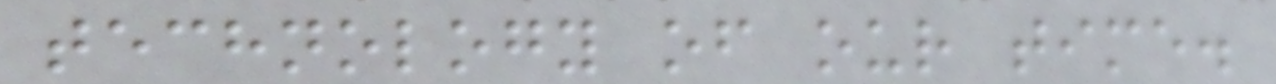technology of our time.
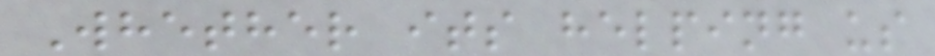Whether its helping us
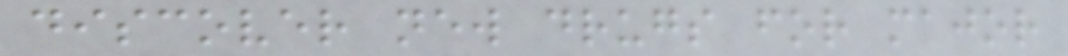discover new drugs for major
